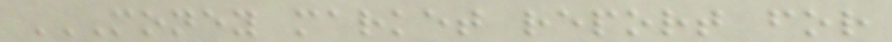MONEY MARKET REPORT FOR
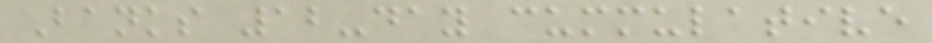Banks 12-day cummulative
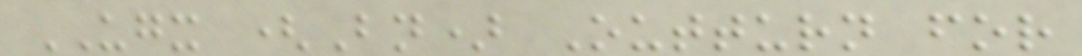UGX (Bn) Outturn for
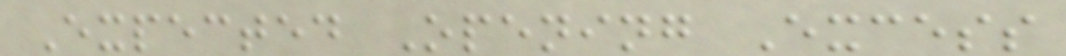Expected Opening Excess
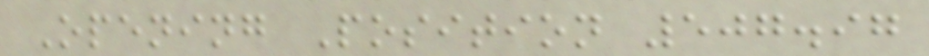Opening Position 507.97
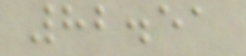82.51
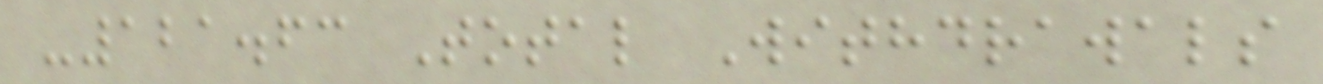-121.63 Total Withdrawals
